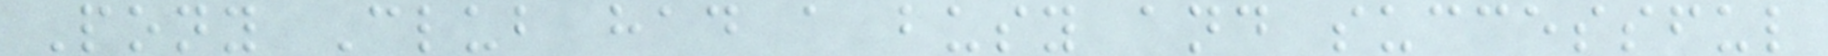Pony Club had a busy and successful
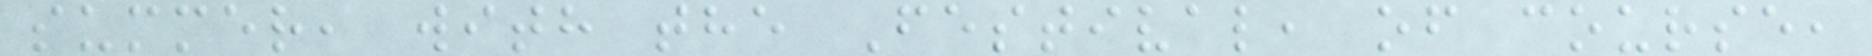summer, with the Festival, of course,
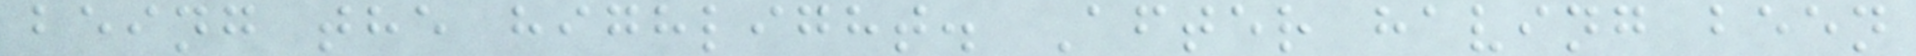being the highlight. After having been
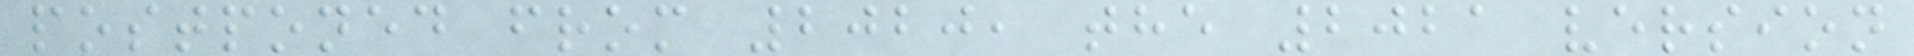postponed from 2020, the 2021 version
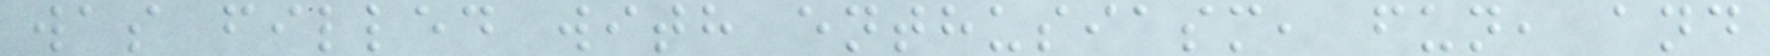was filled with enthusiasm, fun, and
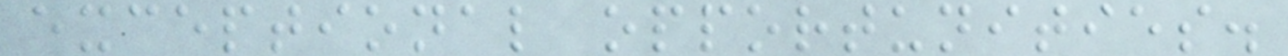exceptional opportunities.
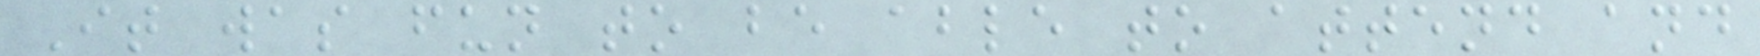It was fun to be able to attend and
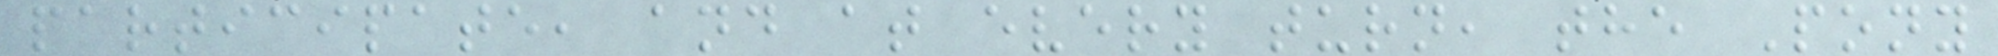participate, and at every turn, the Pony
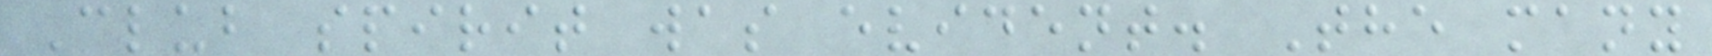Club spirit was evident. The many
